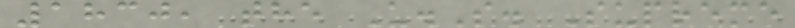1830, the U.S. Supreme
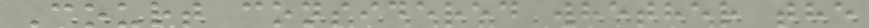Court considered whether the
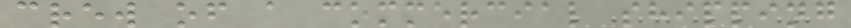crew of a commercial shipping
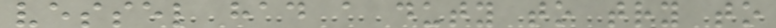vessel had a duty to try to
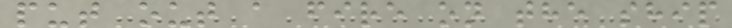put out a fire on the ship
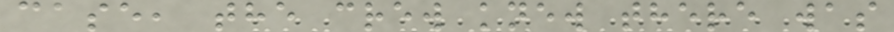case, the crew knew there was
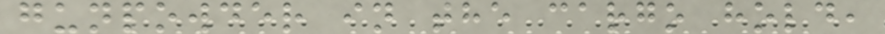gunpowder in the cargo hold,
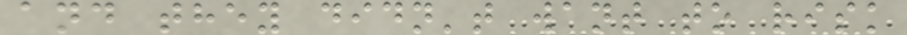and they didn't want to risk
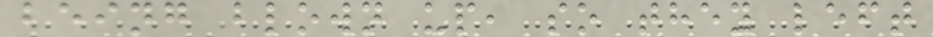being blown up, so they left
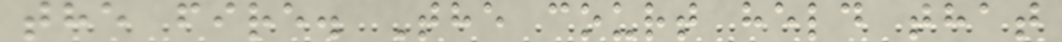the fire. The court held that
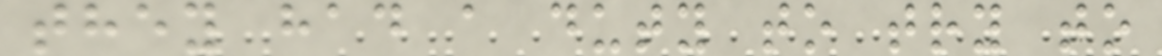they had a duty to try to
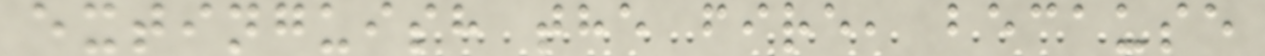extinguish the fire, because
